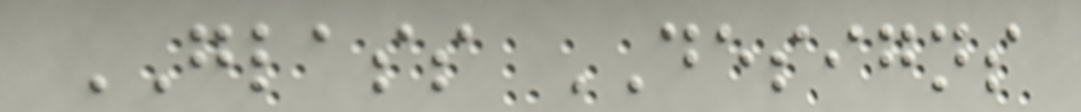GLASS DESIGNS
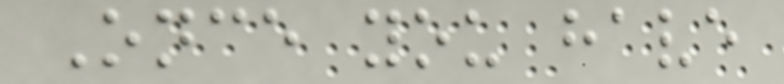Once you have
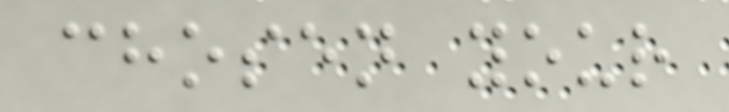chosen your
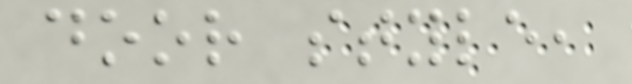door style,
